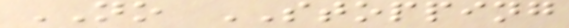NO STOPPING
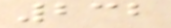232
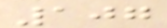107
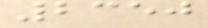2350
